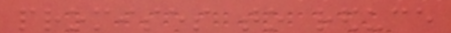promises to reduce
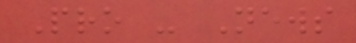Pro - News
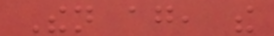Then again, the
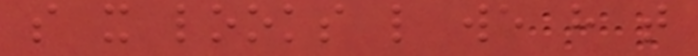so it looks like we have that
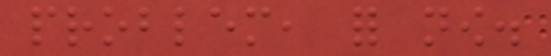problem, for now.
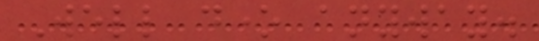Well done anyway.
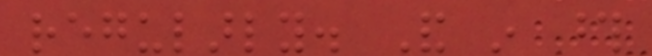regularly. And in those
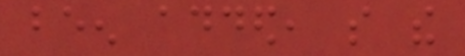been added, so the
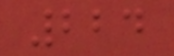224
